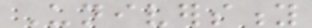University
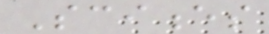Sciences
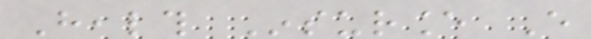Health Insurance Every
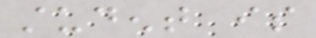student is
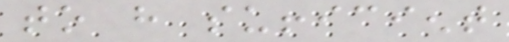to have sufficient
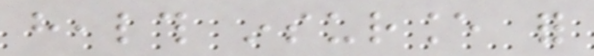health insurance for
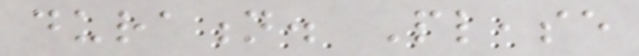duration. Please
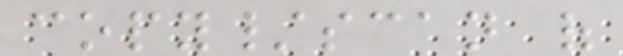copy/scan of
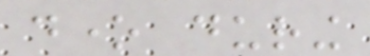done during
